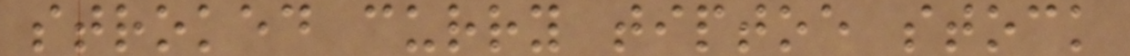stroked curry tiptoe stock
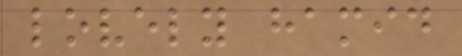lovely hamid
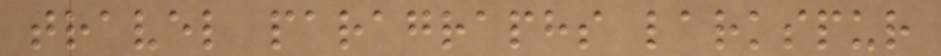travel paragraphs larkspur
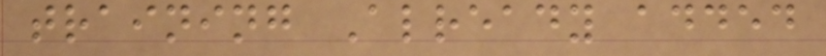training Already added
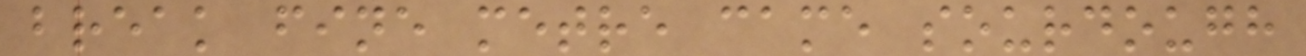break fine metre came sourdough
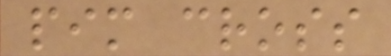pim cross
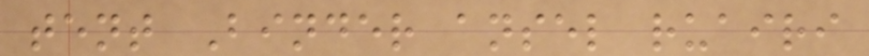tent Binder ansel ruairi
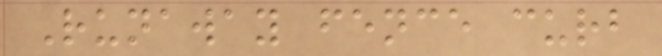Runaway fence curb
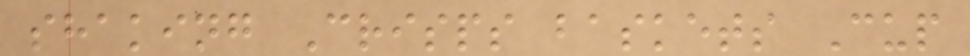shaking Crisps baskets Cup
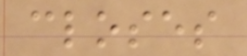closes
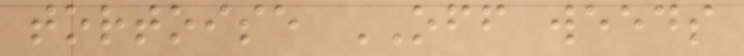tortoise OFF weeds
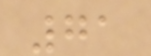71
